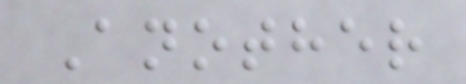Another
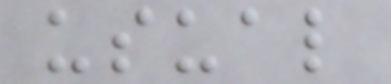usual
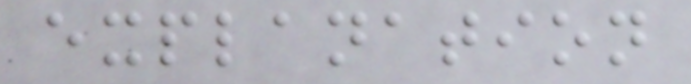explanation
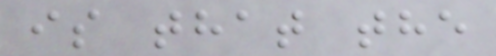is that the
